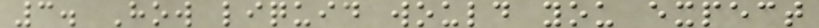3. How liquid would you expect
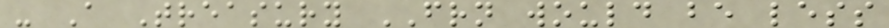- A Treasury FRN would be less
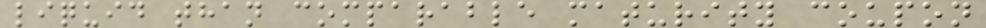liquid than comparable maturity coupon
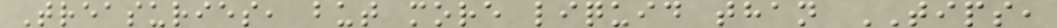Treasuries, but more liquid than TIPS,
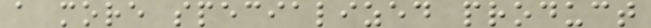a more specialized product
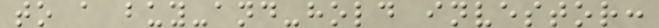to a buy-and-hold investor:
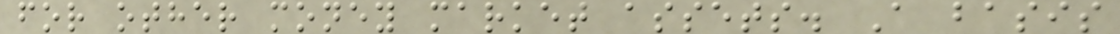for other money market assets. A basis
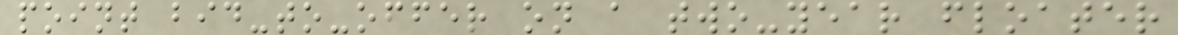point bid-to-offer on a two-year floater
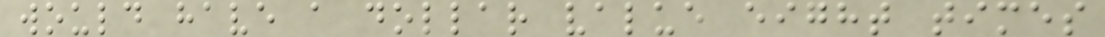would have a dollar value eight times
